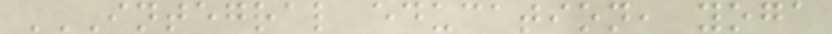INTEGRAL EDUCATION, YOGA
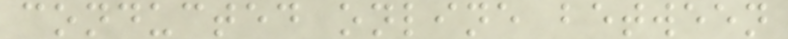conducted online between
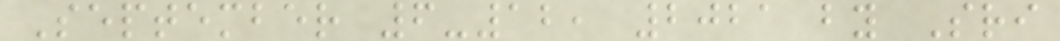September 6-12, 2021 by Sri
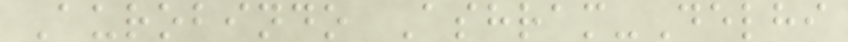Aurobindo Ashram-Delhi
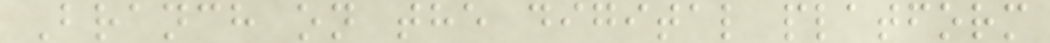Branch on the digital platform
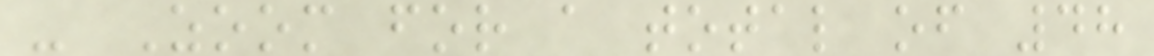- Zoom for a total of 48
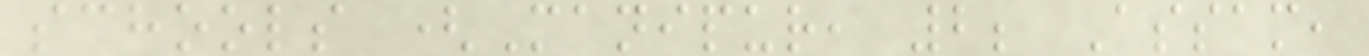schools (Manipur, 2; Assam,
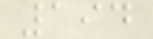194
